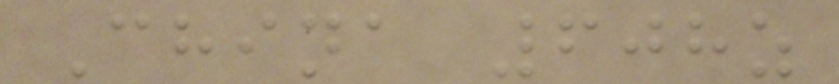China 608z
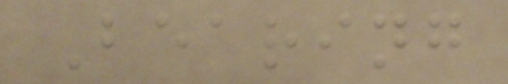Bearing
